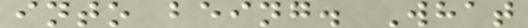into being. What
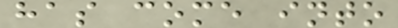has come into
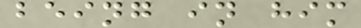being in him
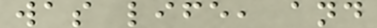was life, and
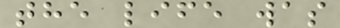the life was
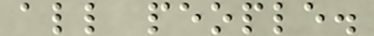all people.
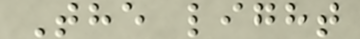The light
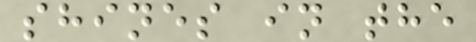shines in the
